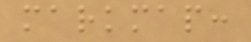markmap:
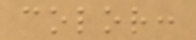color:
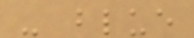- blue
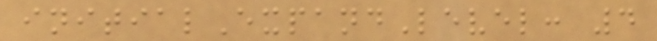initialExpandLevel: 4
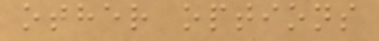other options
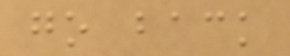go back
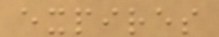expires
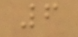6
